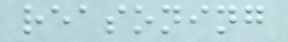reasoning
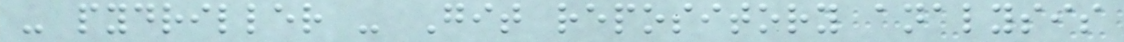- pydriller - Git repository analysis
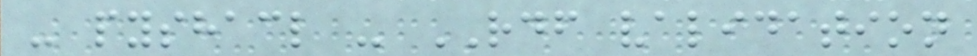- pyshacl - RDF validation
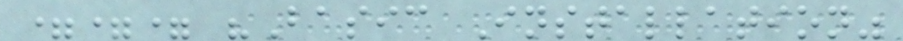=== "Basic Installation"
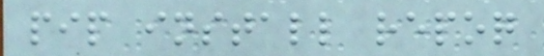pip install repoq
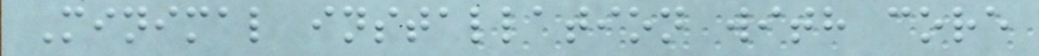Minimal installation with core
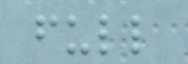full
